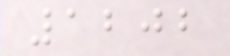1202
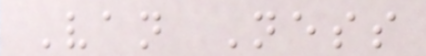Van Ness
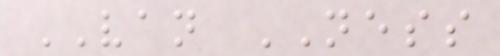VAN NESS
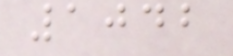1042
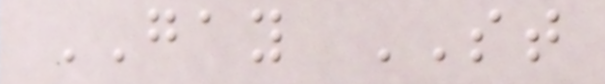GAY ST
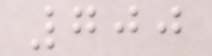700
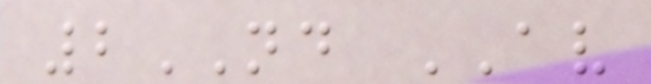2ND AV
